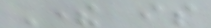There is
